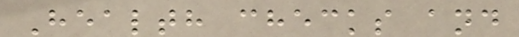Health checks and
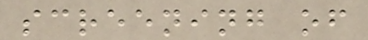screening of
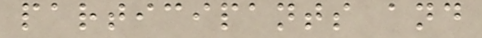participants and
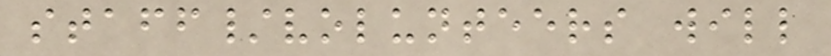staff/volunteers will
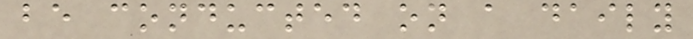be conducted on a daily
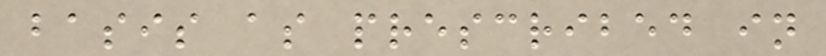basis as prescribed in
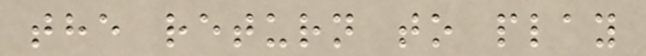the return to play
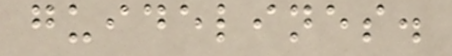guidelines.
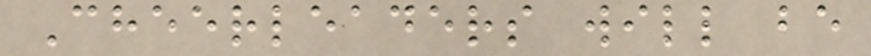Cheerleaders will be
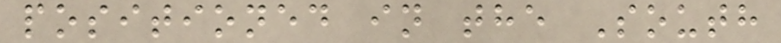positioned in the South
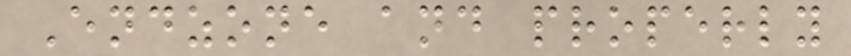Endzone and properly
